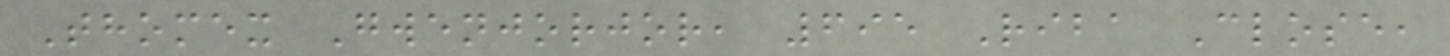Thomex Gwenjorjor, 695 Riba Close,
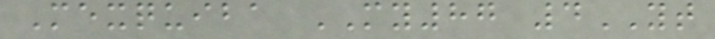Mexquiba MY87 4YT
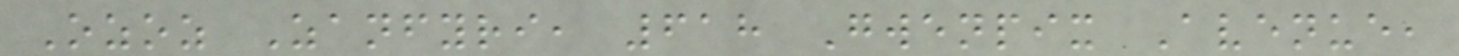Ozoz Zanfyri, 618 Gwenpix Avenue,
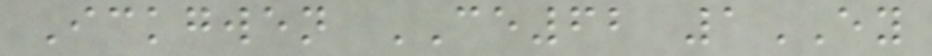Ickgwen CE62 1EY
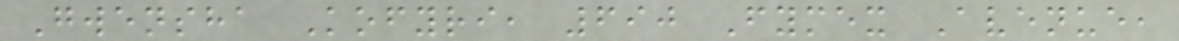Gwensha Kofyri, 690 Fymex Avenue,
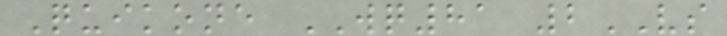Quikone WQ81 2VS
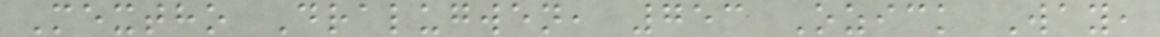Mextho Dralugwen, 753 Ozick Way,
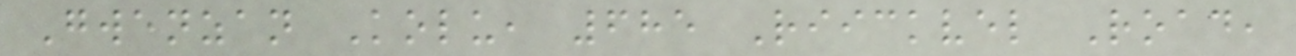Gwenzan Kolu, 685 Riickvel Road,
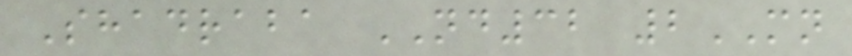Shadraba ND32 2MN
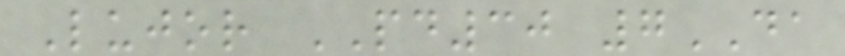Lujor PD30 7DA
